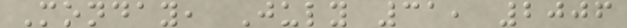Monday, July 31, 2006
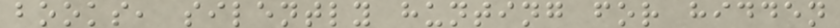books, silently hunting for hidden
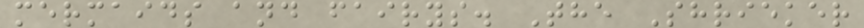mermaids and fairys. The Shrieker
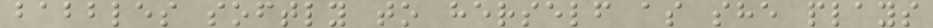babbles softly to herself as she plays
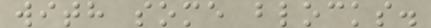with some blocks.
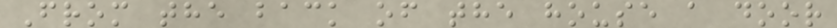From the back of the house a door
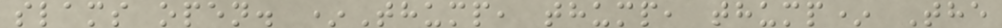slams open. *Thump, thump, thump* The
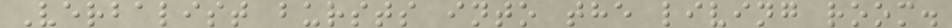Verbalist bursts into the living room.
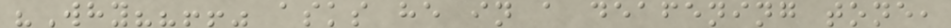"Why??!!" asks he in a deafening tone,
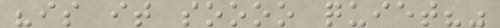"is it soooo quiet?"
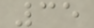35
